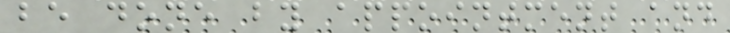be done by appointment and
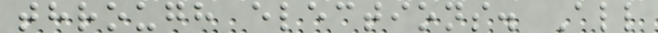through elections. All
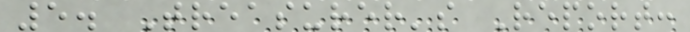5. Treasurer's Report:
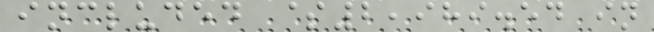included $2,989.54 in
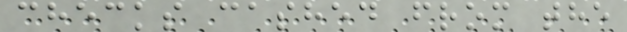checks cashed from the
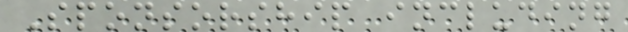Sponsorship including
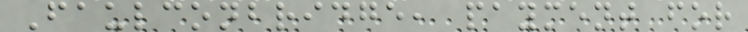Faulconbridge, payment for
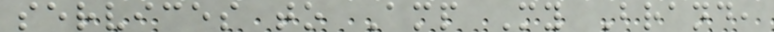services to Amp My Brand,
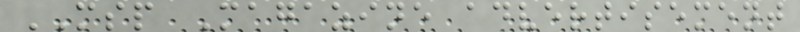MSP Magazine advertisement
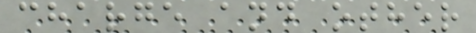charge and other
